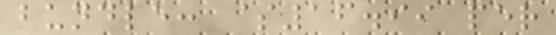bundle: $16.99 per
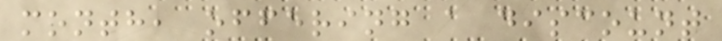month, offering a discount
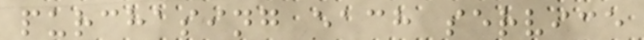purchasing each service
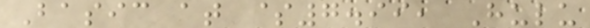Basic at $7.99, Hulu
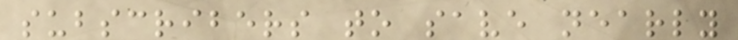subscribers to save nearly
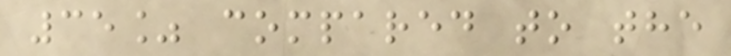35% compared to the
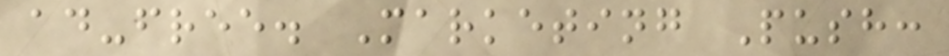ad-free. Marketing Push:
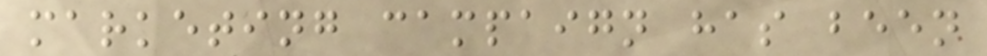marketing campaign has been
